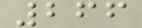266
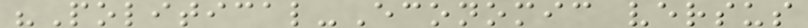"Political-Economic versus
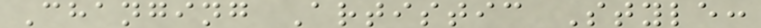Changing Artistic Style:
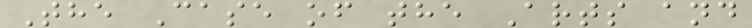The Case of the Arts and
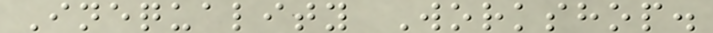Inequality Workshop.
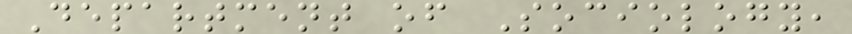Department of Sociology,
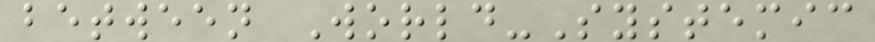between World-Systemic
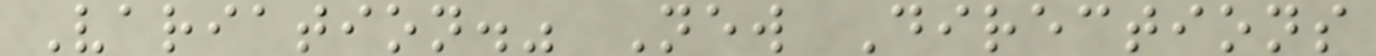Variation." New Directions
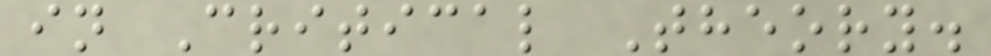in Critical Theory.
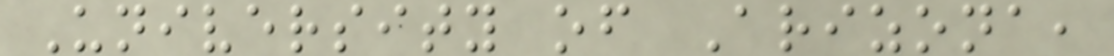University of Arizona,
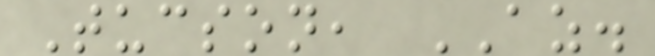Tucson, AZ.
